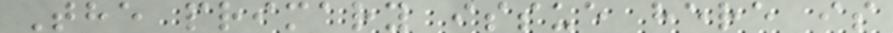The primary issue here is
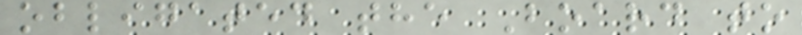obligated the Board to
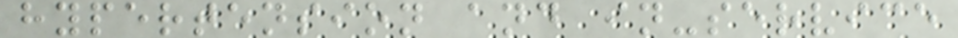hypertension and in-service
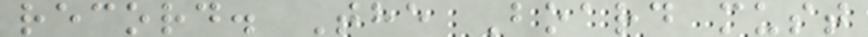record. The Board must
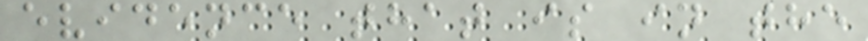evidence that is in the
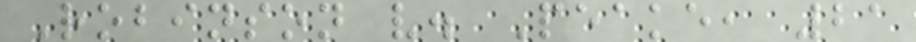Robinson v. Peake, 21
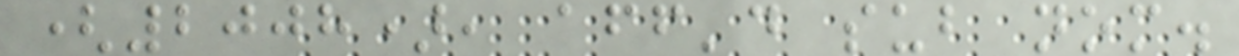(2008), aff'd sub nom.
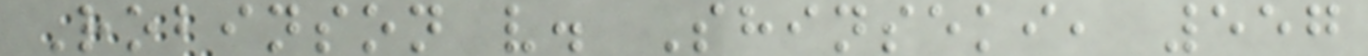Robinson v. Shinseki, 557
